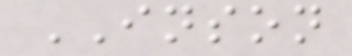INSON
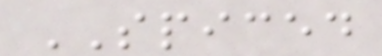SPICED
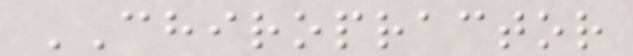CHIROPRACTOR
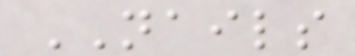NAILS
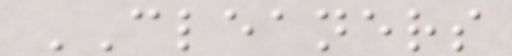CLEANERS
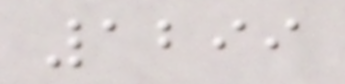1299
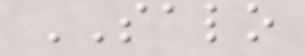SALO
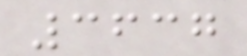3637
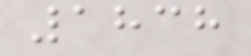1838
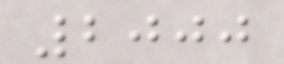2000
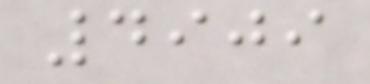4909
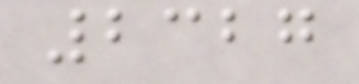2327
